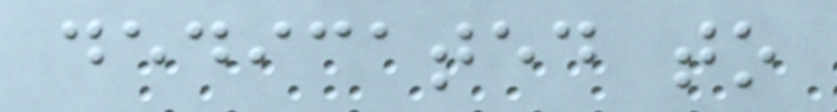dedicated to
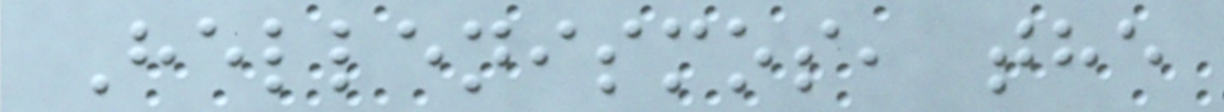Hellenismos, the
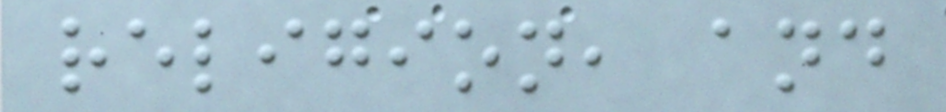religion, and
